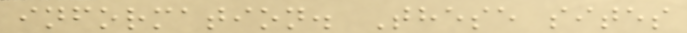information. These sites
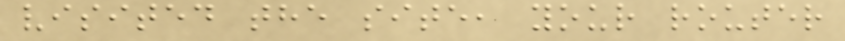visited the site, your router
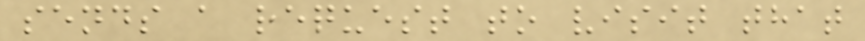sends a request to visit that
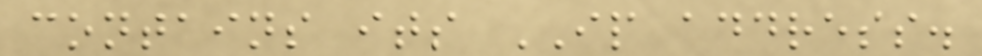contains its IP address.
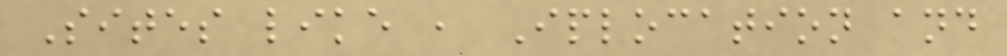Sites like , Iplocation and
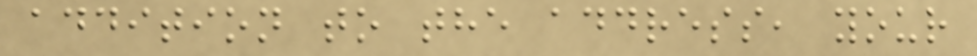addition to the address, your
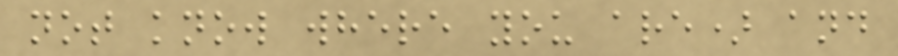not know where you are) and
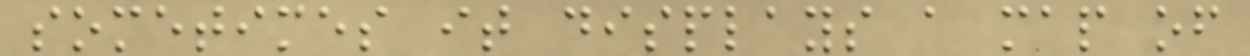sometimes it displays a map of
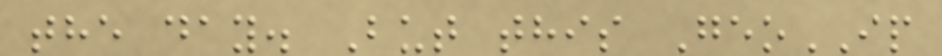the day. But this GeoIP
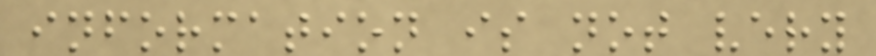information is not very
